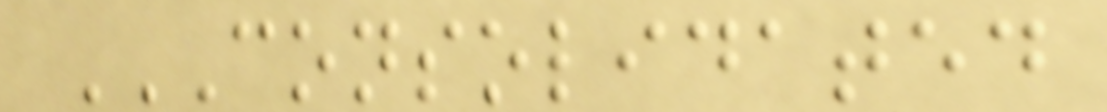CONSOLIDATED
